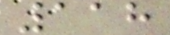118
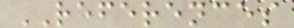REFERENCES
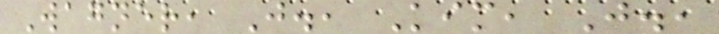Wagner, J., Kim, J.,
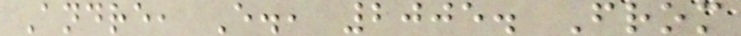Andre, E., 2005. From
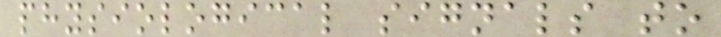physiological signals to
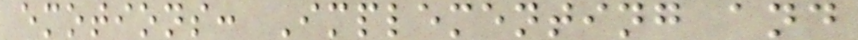emotions: Implementing and
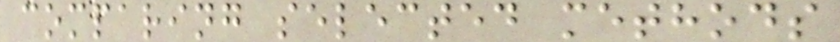comparing selected methods
